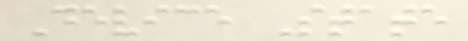Device State
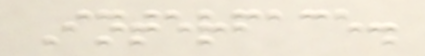Interface.
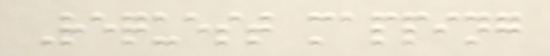Request mapping
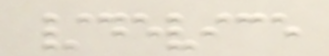/device
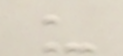_
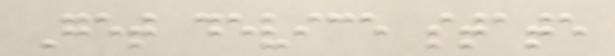Get device state
